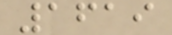1619
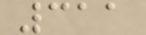311
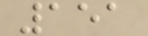151
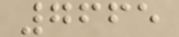7665
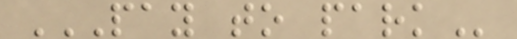PAY TO PARK
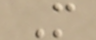M
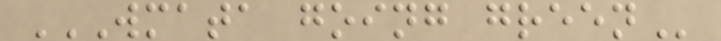WMATA GOING GREEN
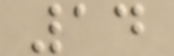14
